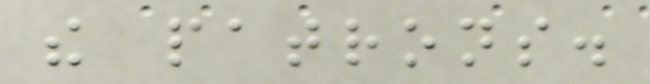the patrons.
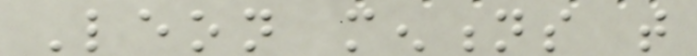Leon mentions that
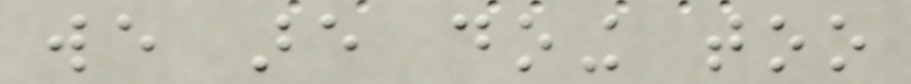we are doing too
